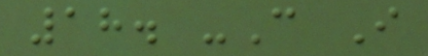18. -Can I
